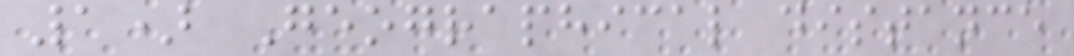1) Geographical distance
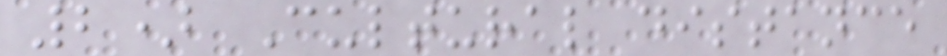2) Cultural distance
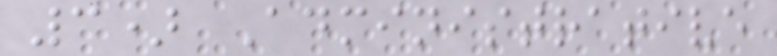3) Administrative
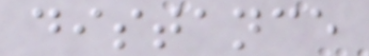distance
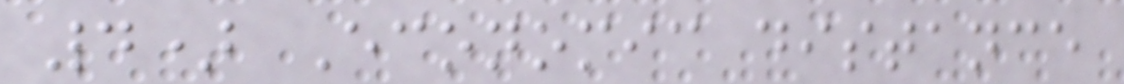4) Economic distance
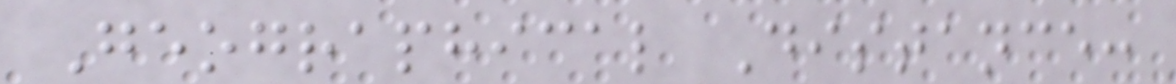Geographical Distance:
